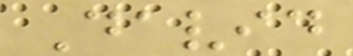David
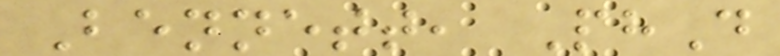Bennett, PhD
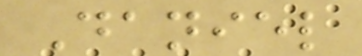Daniel
